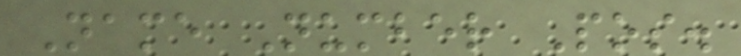Name Number Pos.
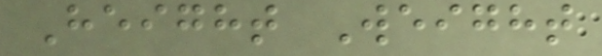Height Weight
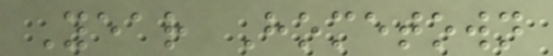Year Hometown
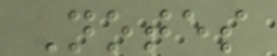Notes
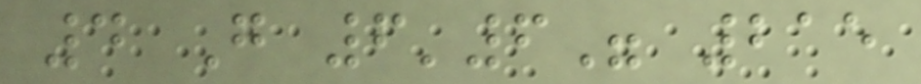4 G 6'6" 215
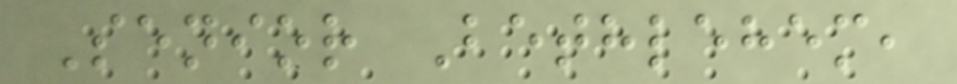Senior Bethlehem,
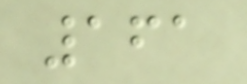161
